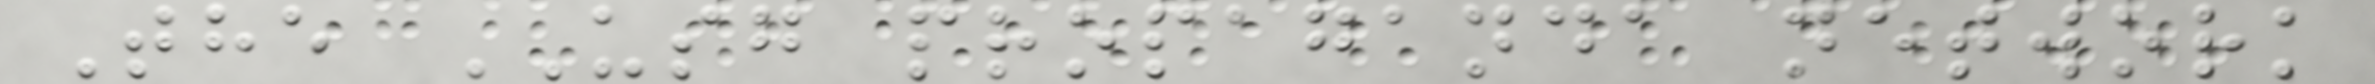The USG propaganda network
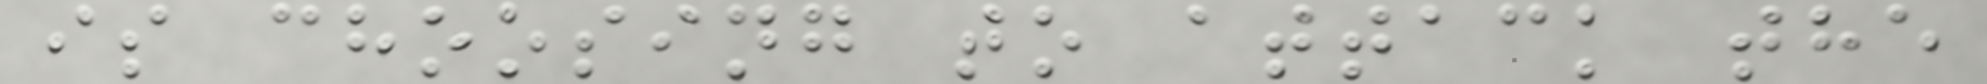is choosing to attack the
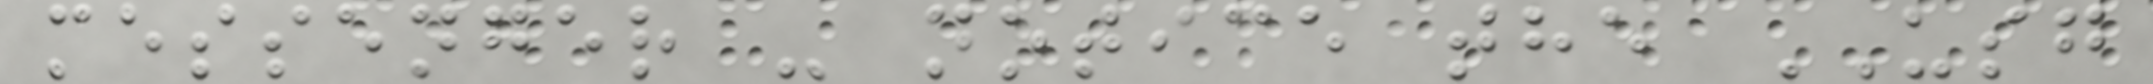messenger - notice the USG
